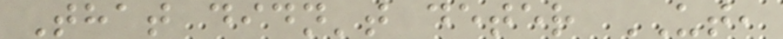That didn't deter UT,
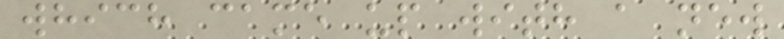which came up with a new
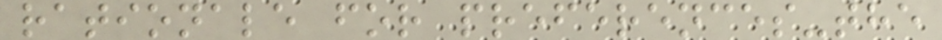rationale for preferences-the
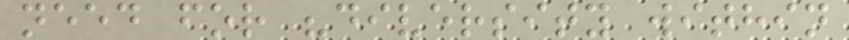need for "diversity within
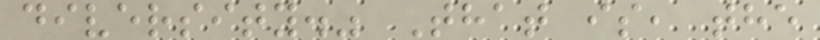diversity." That is, the
